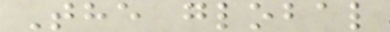The global
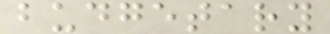budgetary
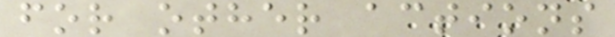for other actions
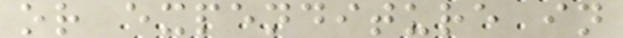or expenditure in
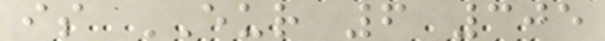is EUR 6 305
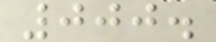000.
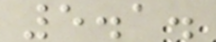5.1.
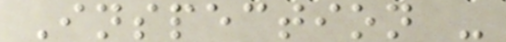Inspection -
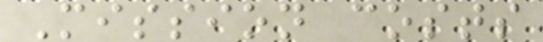Mission costs
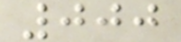000
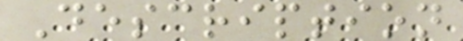Description
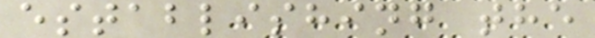establishing the
